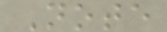Note
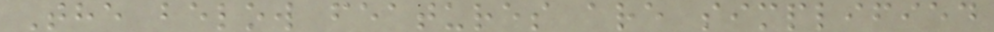The below features are simplified
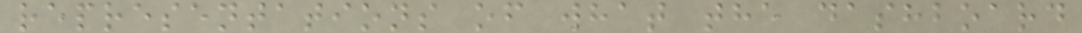representations of what the dashboard
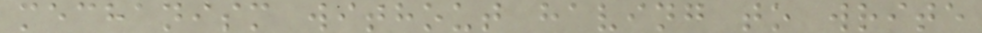mechanism without having to write
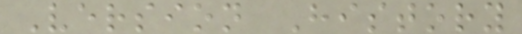Version History
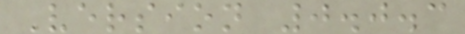Version 0.0.3
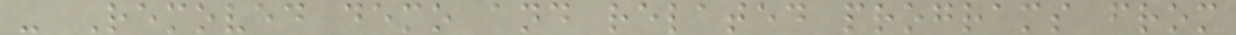- Removed demo and related programs from
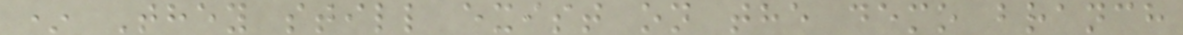* They still exist on the demo branch
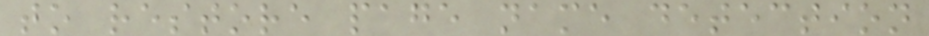to restore page name detection
